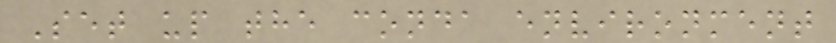Set up the conda environment
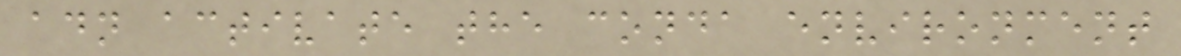adn activate the conda environment
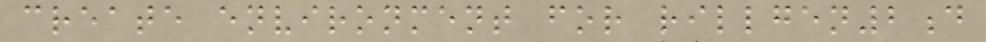create environment for rillgen2d
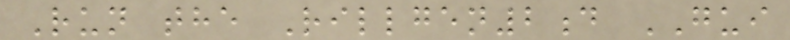Run the Rillgen2d GUI
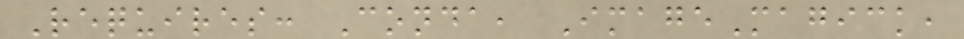Requires: Conda, ImageMagick,
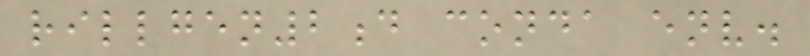rillgen2d conda env.
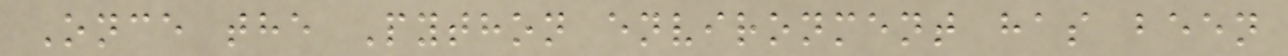Once the Python environment has been
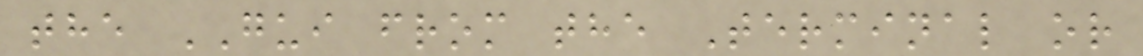the GUI from the Terminal or
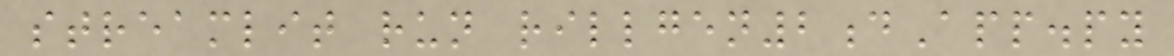streamlit run rillgen2dApp.py
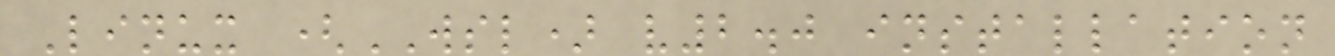Linux (WSL) v2.0 installation
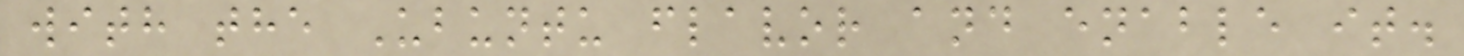with the Ubuntu flavor and enable it.
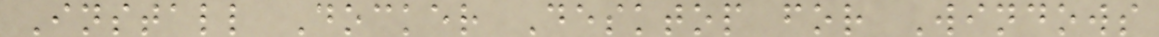Install Docker Desktop for Windows
